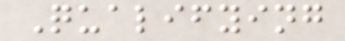Qualifying
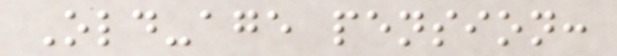Old-age pension:
